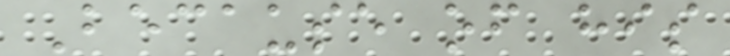Because of his
